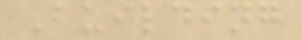Building
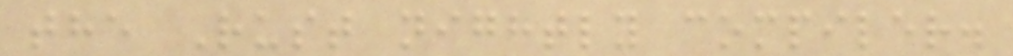the Rust nightly compiler.
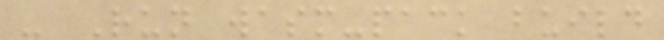- Run wasm-pack build
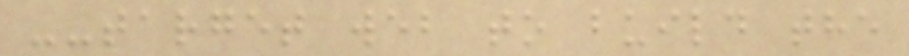--target web to build the
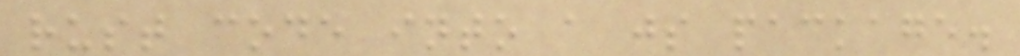rust code into a js package.
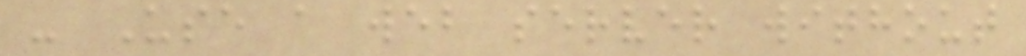- Use a web server without
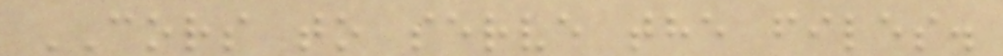CORS to serve the files.
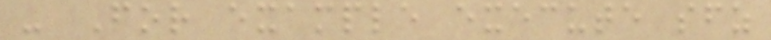- For example execute sfz
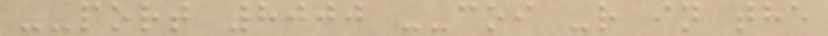--port 8000 --coi -r in the
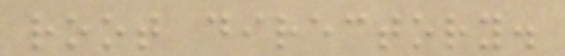root directory.
